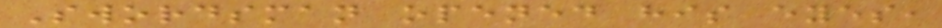Swordsman opened his eyes,
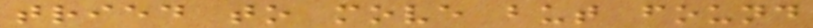tried to move but found
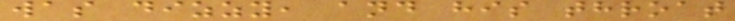was dizzy, and his throat
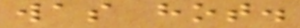was hot.
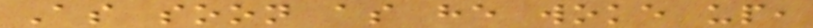As soon as he woke up,
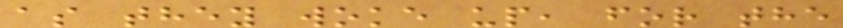as they woke up, for the
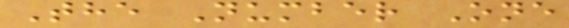The Number One
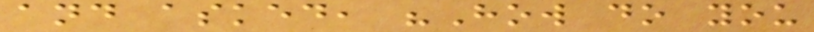and asked, "How do you
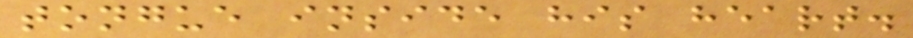tongue inside his heart.
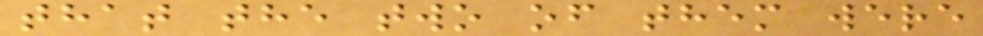that the two of them were
